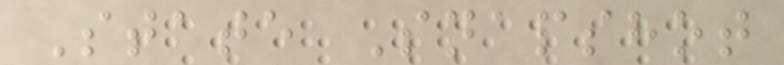State Snapshot
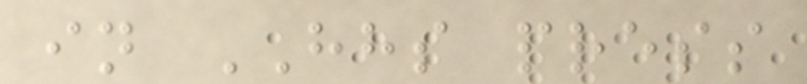in HHS press
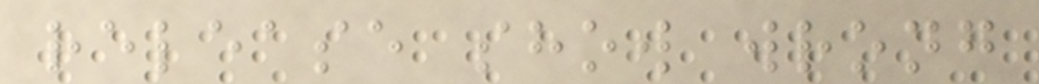release show wrong
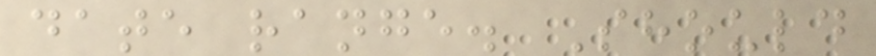date range. Should
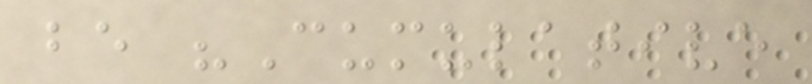be "Cumulative
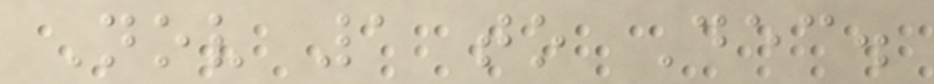Nov 1 to Dec.
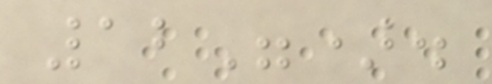12").
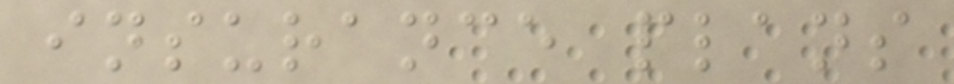insurance plans
